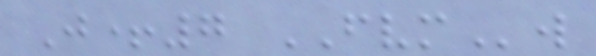J+7 FVMw
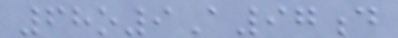68o9A97d
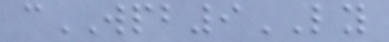cWPB9LY
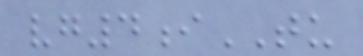vg4iTU
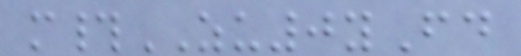m#ZU0yFd
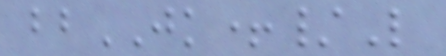bbJK+/L
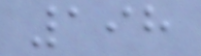198
